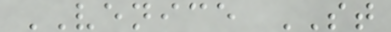VENICE ST
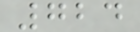724
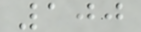100
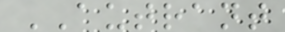AUTRANT
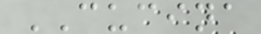CUCINA
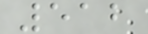512
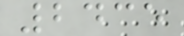2435
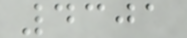4301
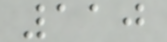110
